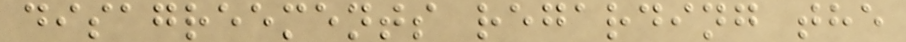disagreements regarding the
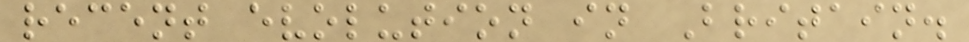recent evolution in Britain.
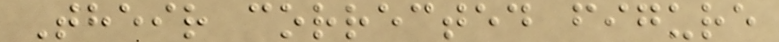Their corrected figure
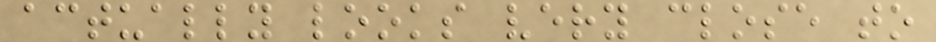actually looks very close to
